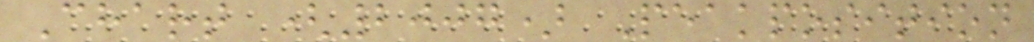Chart (2007) Peakposition
